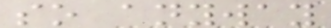so anyway
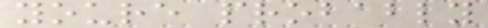youre probably
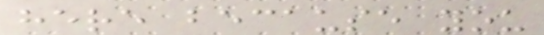here because you
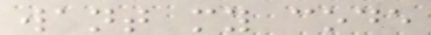want my code
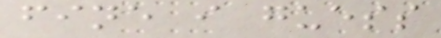fine i guess
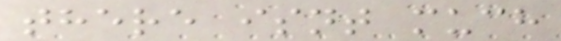there isnt much
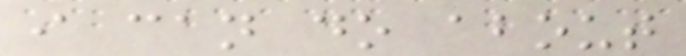i can do about
